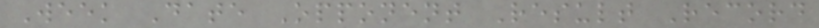Week Date Opponent Result Record
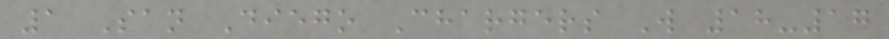1 San Diego Chargers W 18-17
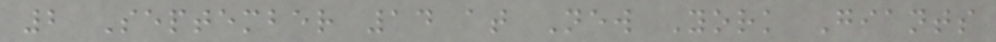2 September 14 at New York Giants
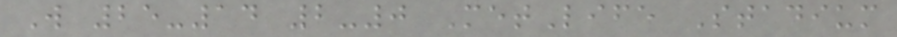W 25-14 2-0 MetLife Stadium
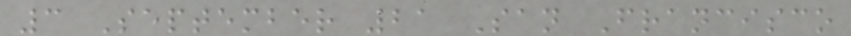3 September 21 San Francisco
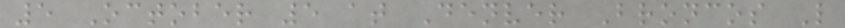5 October 5 at Denver Broncos L
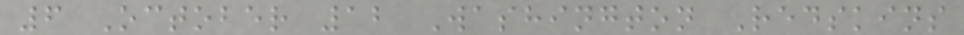6 October 12 Washington Redskins
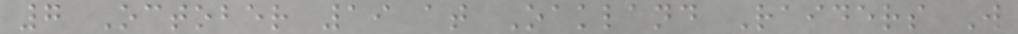7 October 19 at Oakland Raiders W
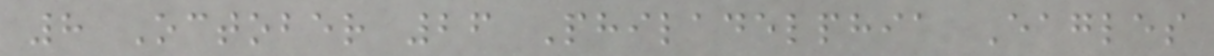8 October 26 Philadelphia Eagles
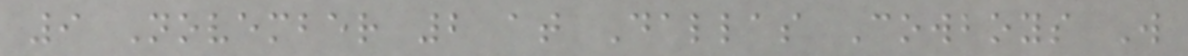9 November 2 at Dallas Cowboys W
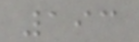193
